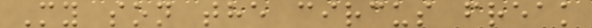My son the circus freak
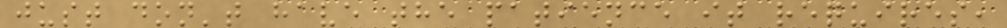just don't have the patience it requires,
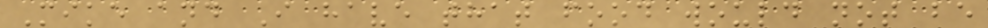Mike and I have that food would not be
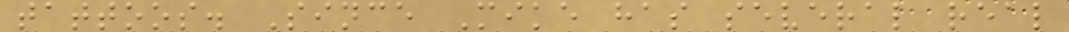tattoos. Since Mike has several real
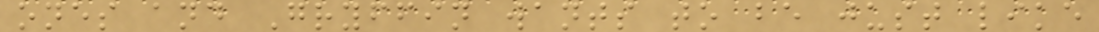ones and Gryffin wants to be just like
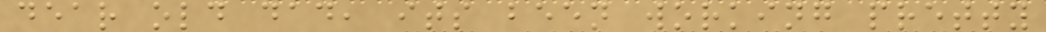dear old dad, its been working pretty
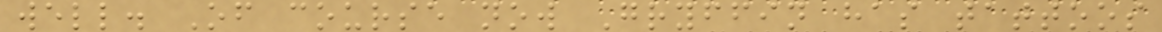well. Of course now Gryffin has tattoos
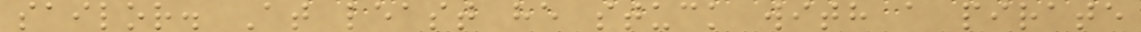sailor. At least he stuck with a pirate
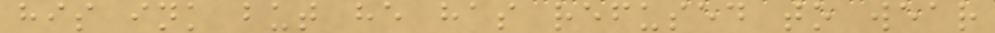his ink but he has refused to wear
